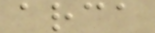arca
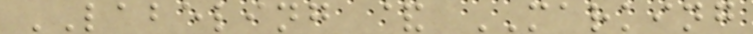LABELING & MARKING
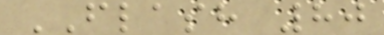FLASH 80
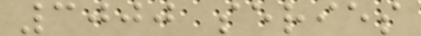3000 series
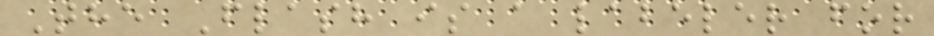The Flash is a labeler for
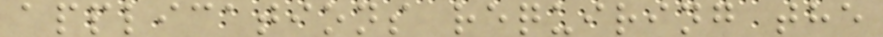applications requiring the
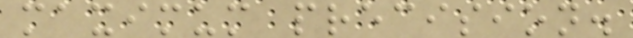maximum precision.
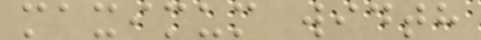maximum width
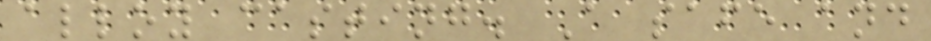alloy casting. A safe and
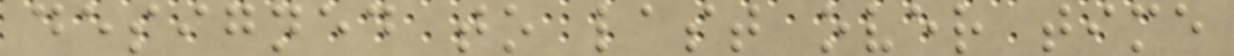designed to last over time
